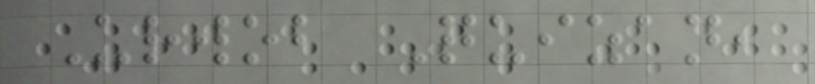Urwob Quizan,
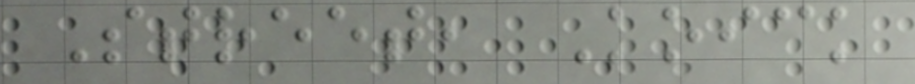Street, Koick
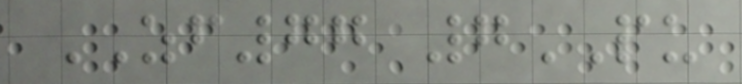ZF77 7PU
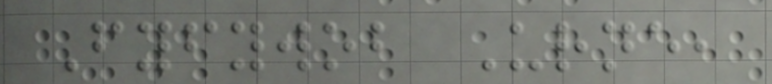Fyfywob Urne,
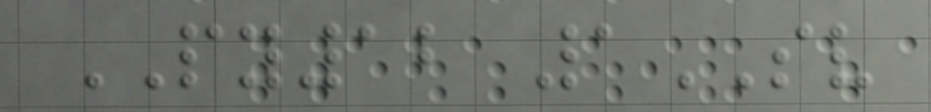PY12 1SV
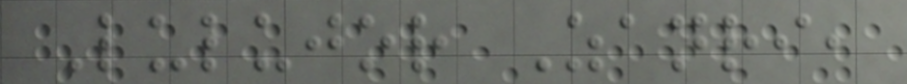Lulujor Zanri,
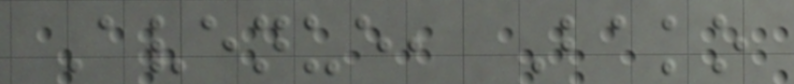Avenue, Bako
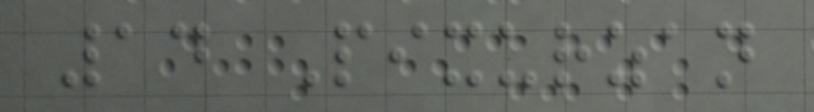14 Pixurzan
